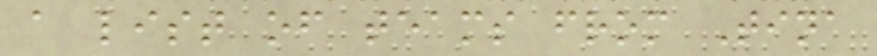a list of teams from Tina
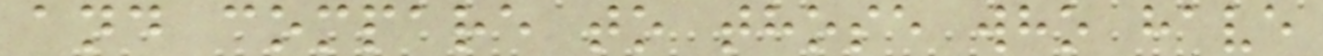and compare to those who have
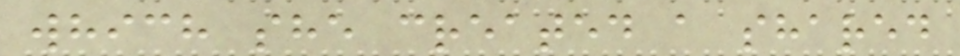which she created a shared
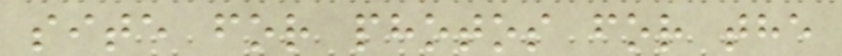site for photos for the
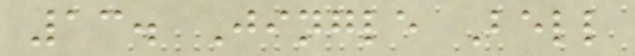13. Jingle Bell
